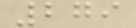279
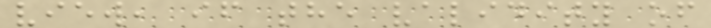view, if the validity of
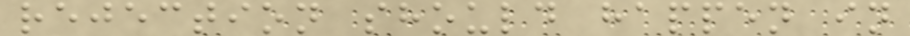rejection should happen in
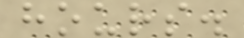hours.
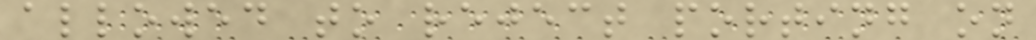allowed to reject porting on
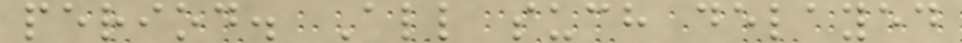period. All such delayed
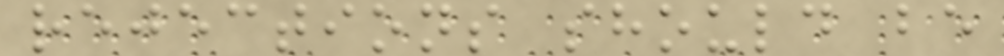rejections should be
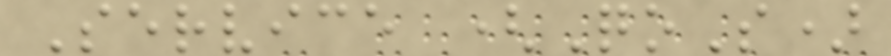Service (QoS)
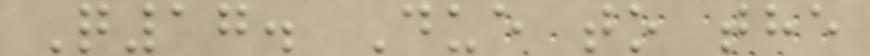Q17. Due to the
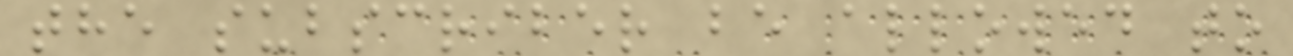the subscriber be allowed to
